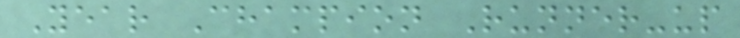Year Champion Runner-up
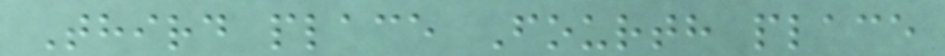Third place Fourth place
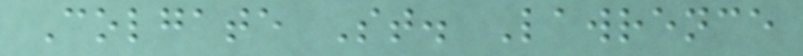Colgate St. Lawrence
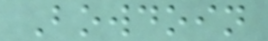Bowdoin
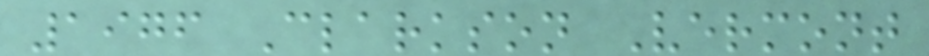1976 Clarkson Vermont
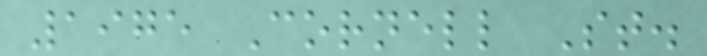1975 Cornell St.
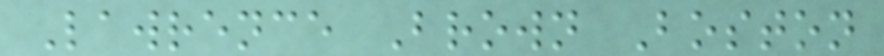Lawrence Brown Boston
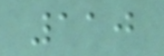110
